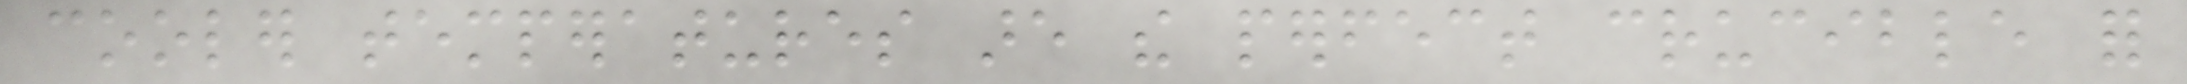cooler temperatures are the perfect crucible for
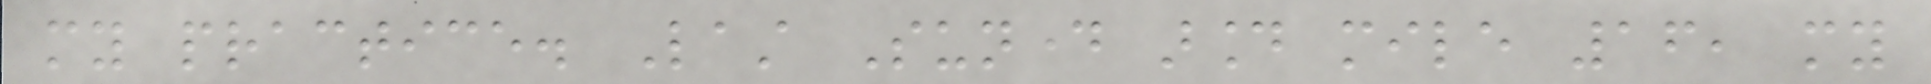my practice. Last Sunday around mile 16, my
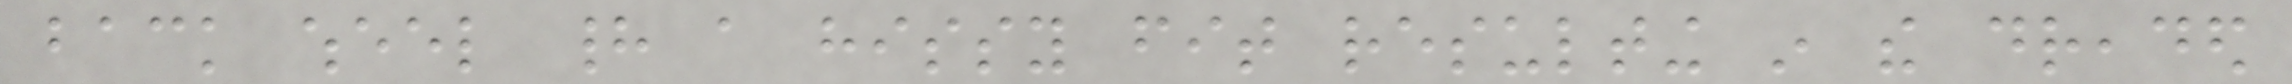back wheel had a hissy fit resulting in the dreaded
